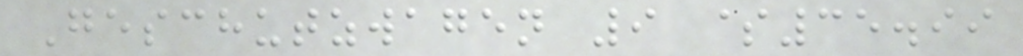Geschutzwagen 9 $35.99
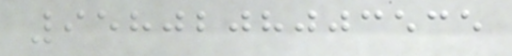9580208003535
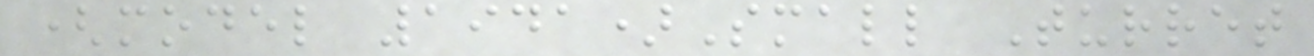(model 1941)Small Turret
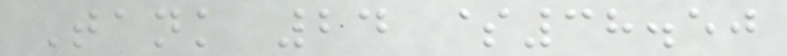Tank 24 $38.50
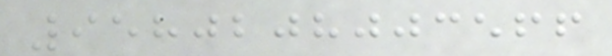9580208003566
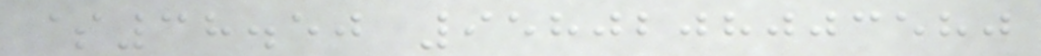$38.50 9580208003580
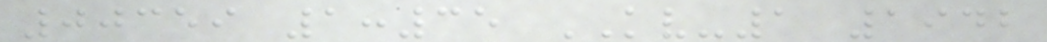00359 1:35 KV-1 1942
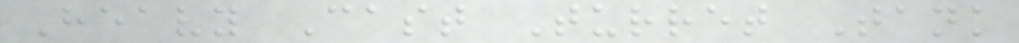Heavy Cast Turret Tank
